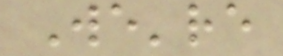We're
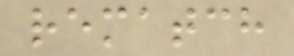rematch
